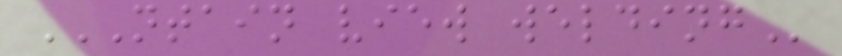NTAIN VIEW WELDING
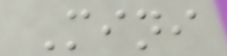Mini
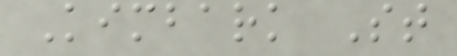Kimbark St
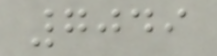7049
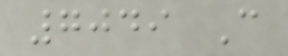7049 C
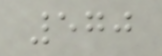570
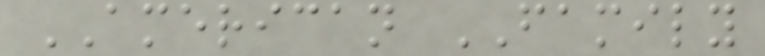AMERICAN FAMILY
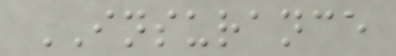INSURANCE
